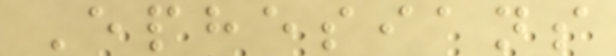Ephesians
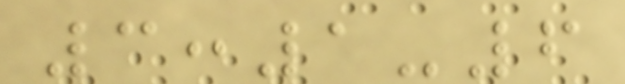3:1-6
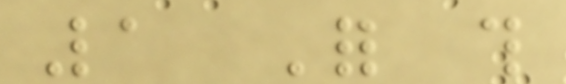1 For this
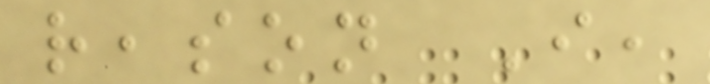reason I,
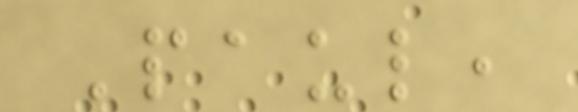Paul,
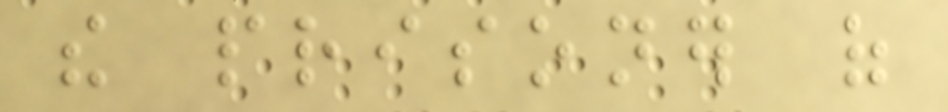the prisoner of
